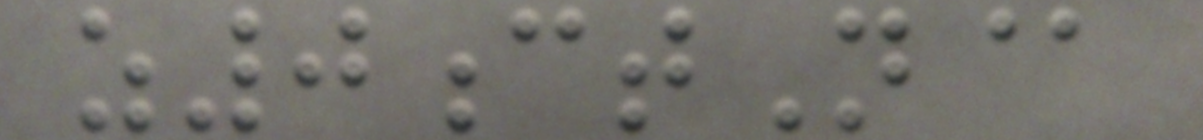z0ctN@
